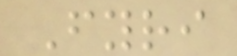Fyri
